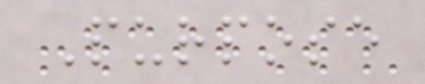Purpose
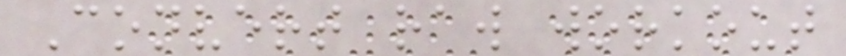Convert raw workout
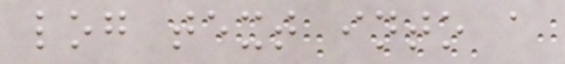log text into a
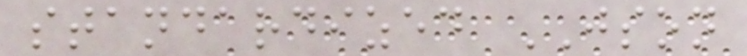standardized JSON
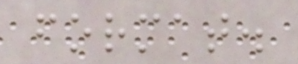format.
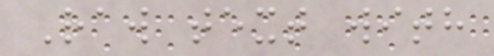Raw text with
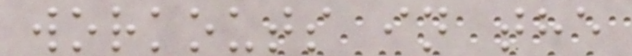workouts in the
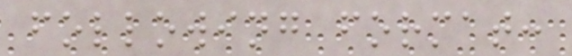following format:
